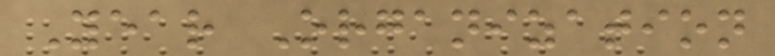Year Organization
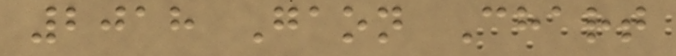2018 Gaon Chart
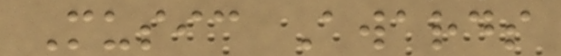Music Awards
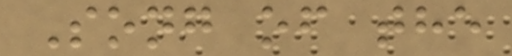Song of the
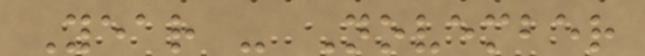Year - November
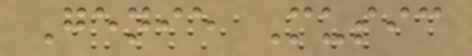Genie Music
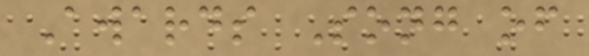Awards Song of
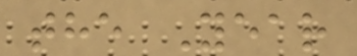the Year
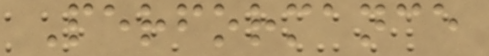Performance
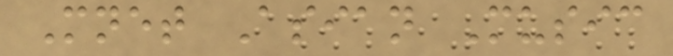Mnet Asian Music
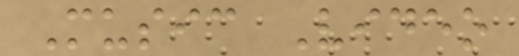Music Video
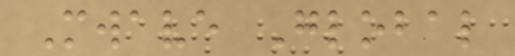Mwave Global
